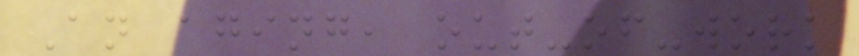An aging, out-of-work
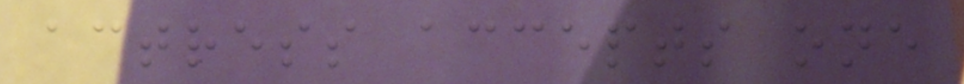actress accepts one
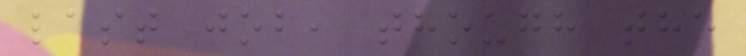last job, though the
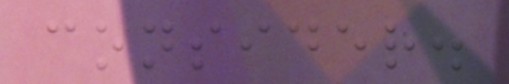consider.
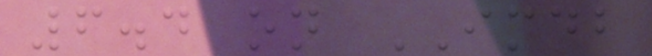6.4 on IMDB
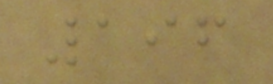196
